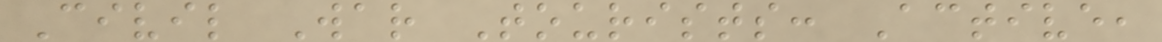Civil War Tourists: Active,
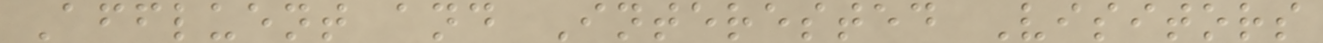Affluent and Interested Visitors
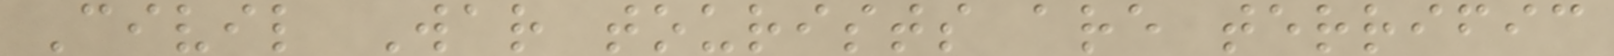Civil War tourists are terrific
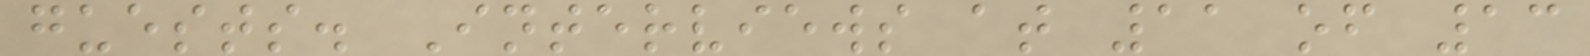guests. Interviews at 11 of 13
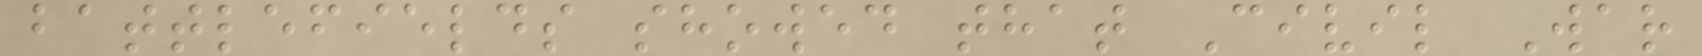battlefields showed that Civil War
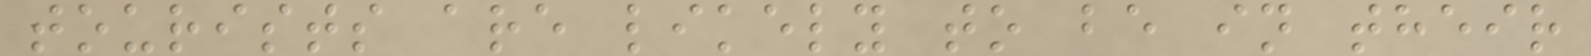tourists are likely to be in their
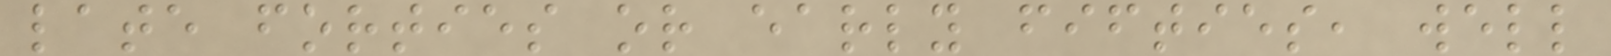late forties or early fifties, well
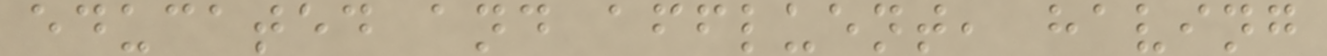educated and affluent, having
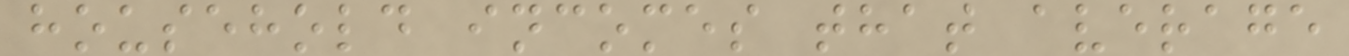household incomes that average
